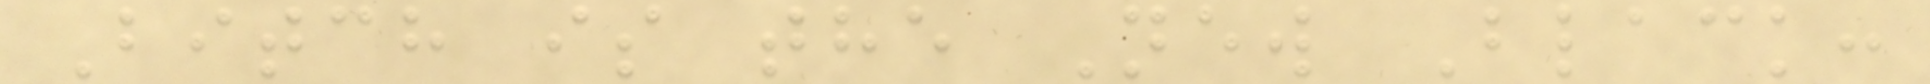Bitch is the New Black:
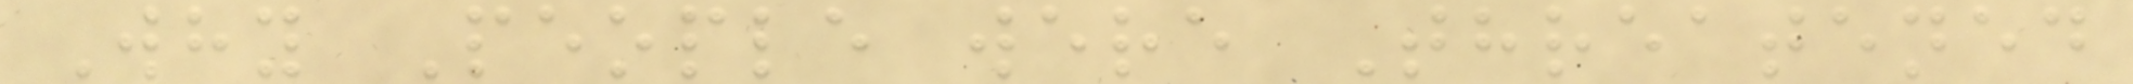Why People were Threatened
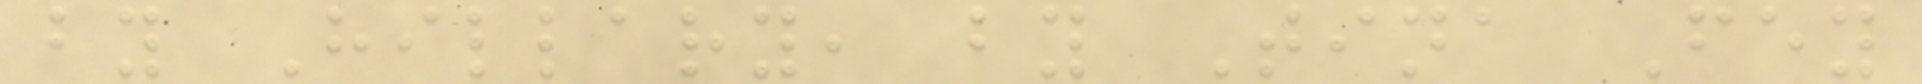by Hillary, by Tina Fey
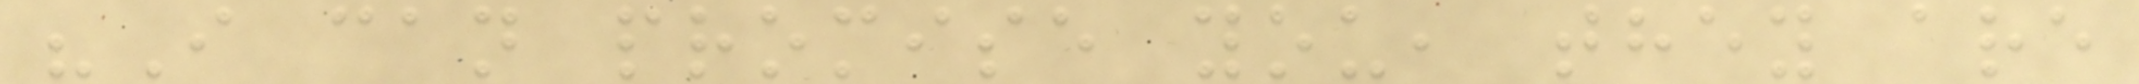"I can promise you, they are
